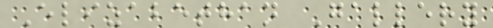Elizabethan Gallery
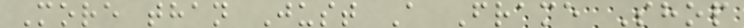More than Just A Frame Shop
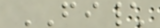FI\
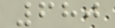680
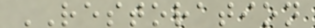RESTORATION
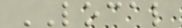LOCAL
